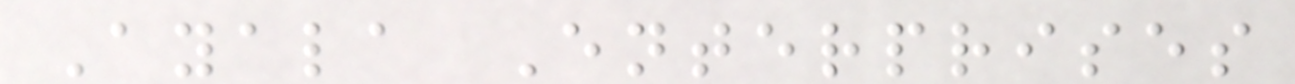Ayala Enterprises
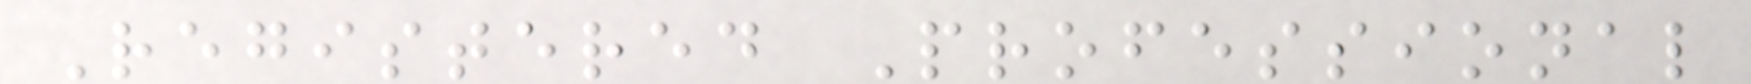Registered Professional
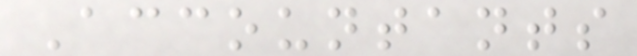Accountants
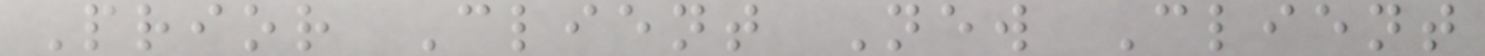Prior Client New Client
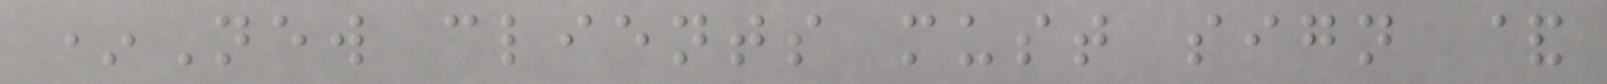*New clients must sign &
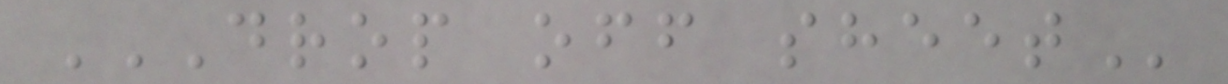DROP OFF SHEET
